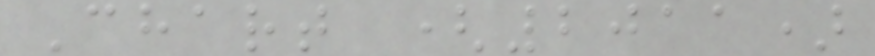Chart (2011)
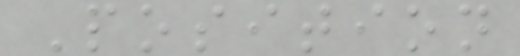Position
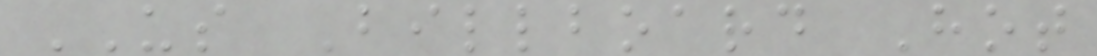US Billboard Hot
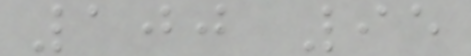100 95
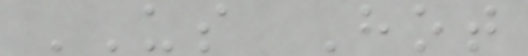US Hot
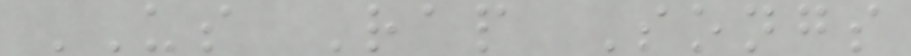US Rap Songs
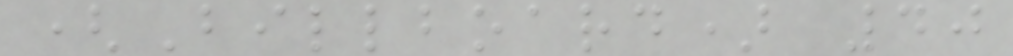(Billboard) 40
